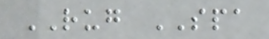RUG SPA
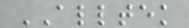ALLTEK
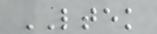LTEK
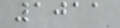1011
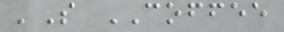'S COFFEE
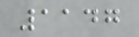1147
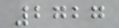2727
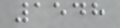1548
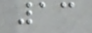13
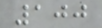100
